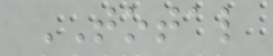TOTAL
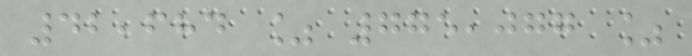42,684 % 775,077 %
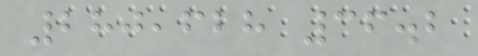280,628 36.2
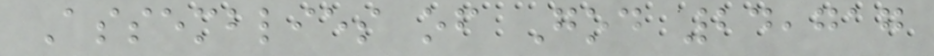Assemblies of God 24,717
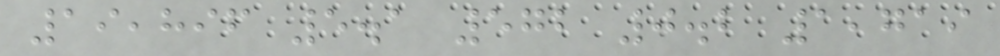19,896 5.1 572 0.2 1,719
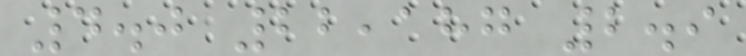4.0 22,187 2.9
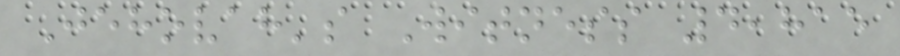Jehovah's Witness 4,815
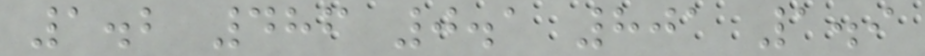1.2 486 0.1 801 1.9
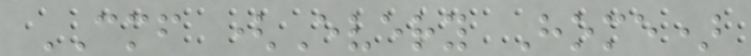CMF (Every Home)
